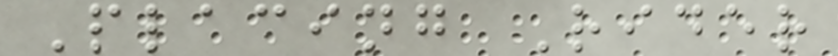Placing Rider
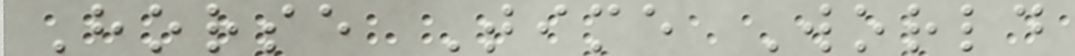Horse Time World
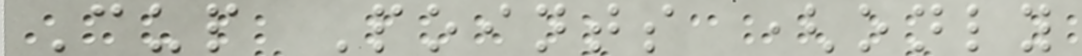Cup Points (only
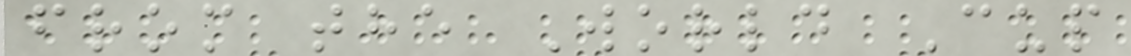from the World Cup
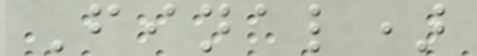Final)
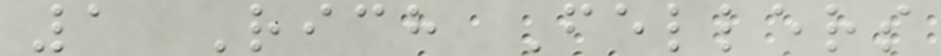1 Rich Fellers
